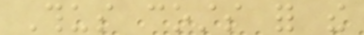Thus costs for the
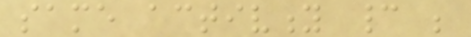same activity cannot be
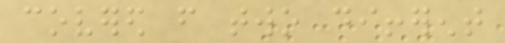covered from two different
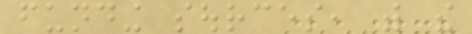funding sources, with the
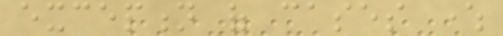exception of cases where
